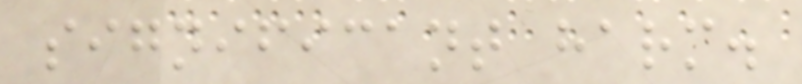significant harm.
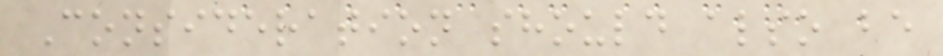Consideration should also be
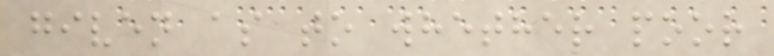given as to whether poor
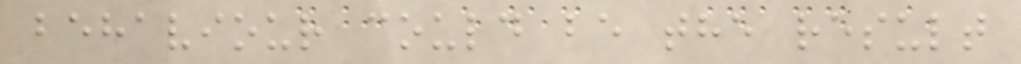behaviour could be the result
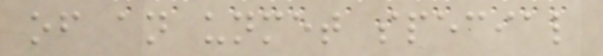of an unmet special
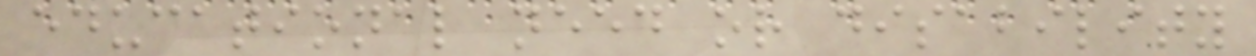educational need or disability
